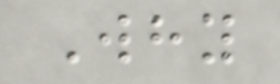Why
